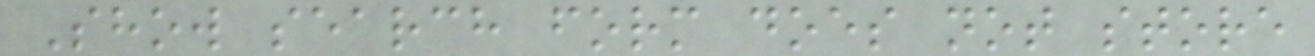Show search form does not store
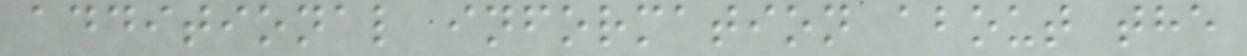additional information about the
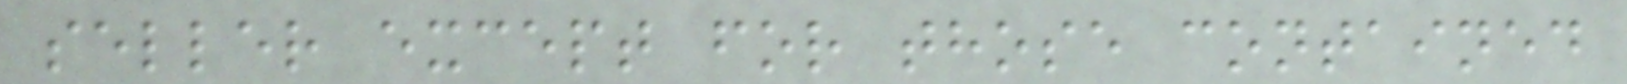seller except for those contained
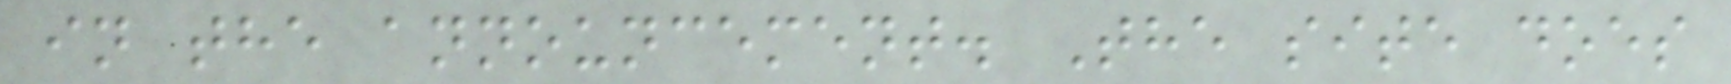in the announcement. The site does
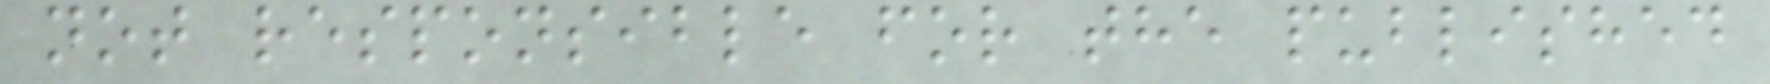not responsible for the published
